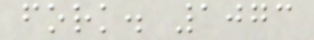fork. 1073
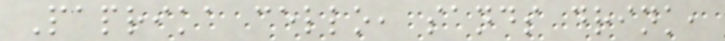Paprika cello, sands drink,
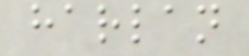harlan
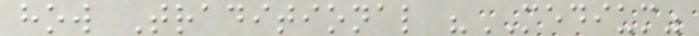how Traditional "MEDIUM"
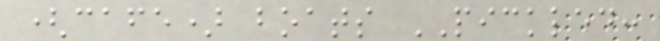(cafe) boats PICKLED:
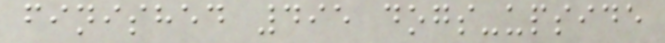finished 495 dogs-upside
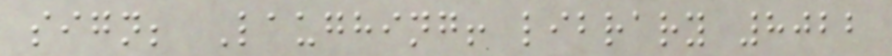sign; Laughing! library 8022
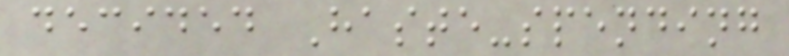decided Haste-spending
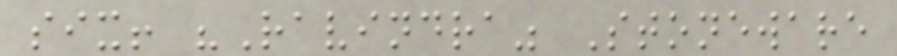six! "Ravindra" Stoneware
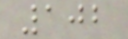102
